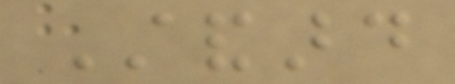Standard
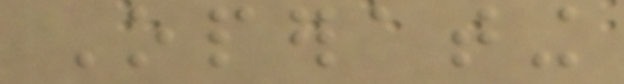Operating
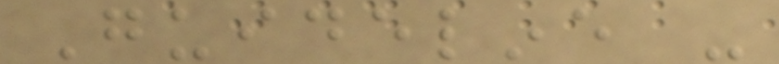Guideline -
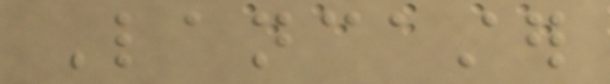Lancaster
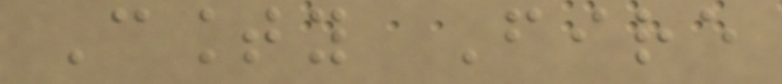County Fire
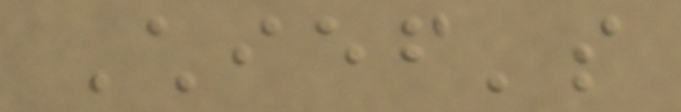Chief's
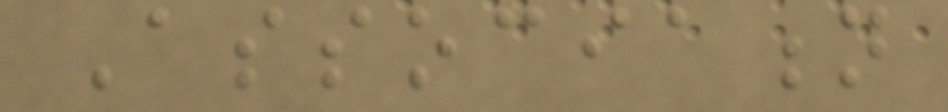Association
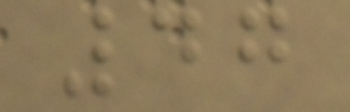47
